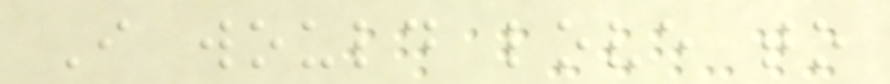I would love to
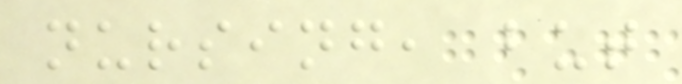nursing, but
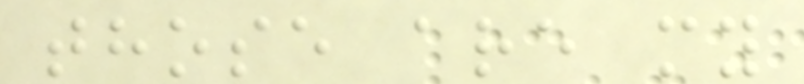those are my
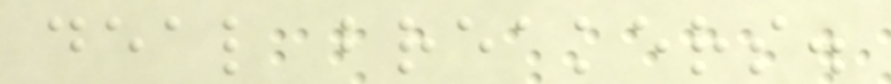deal breakers.
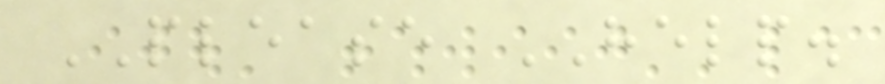PLEASE HELP.
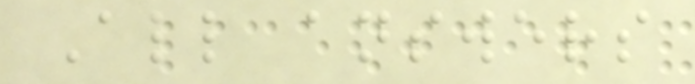All answers
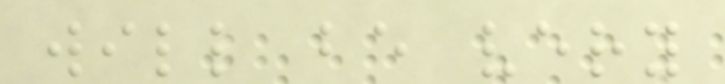will be very
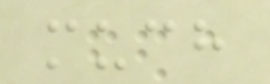much
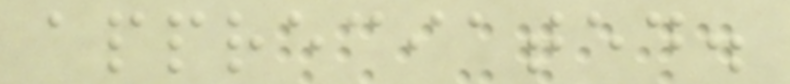appreciated.
